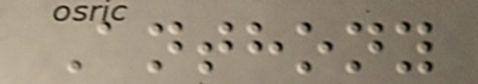Anthony
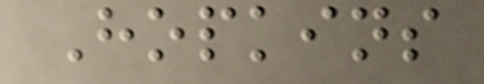Hopkins
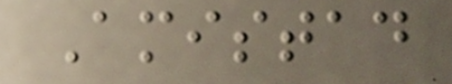Amistad
